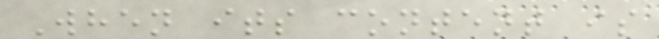When its content is
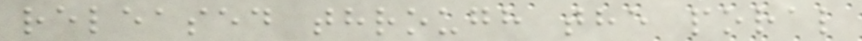released through the poral
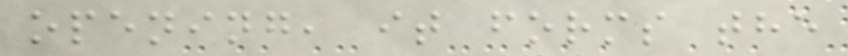opening, it forms the
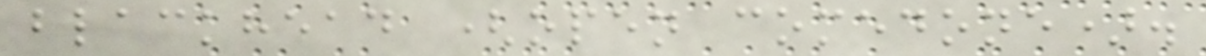blackhead (open comedone).
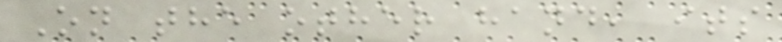On the other hand, its
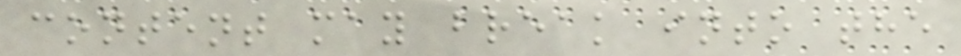content may break into the
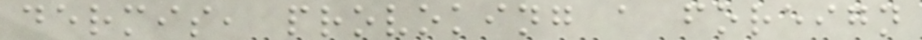dermis, provoking a foreign
